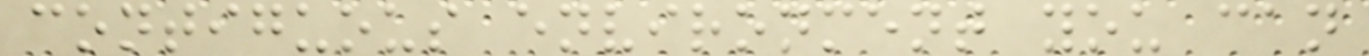contiguous environment you can
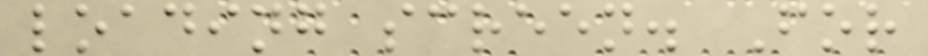loading screen. For
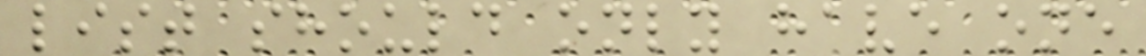list should only have one
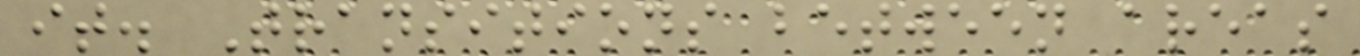it. Transitions between areas
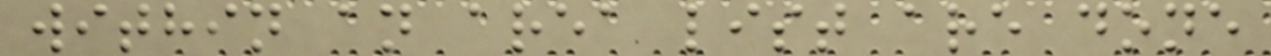within an area list are done
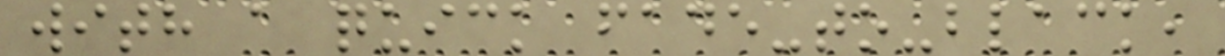with a quick fade-to-black,
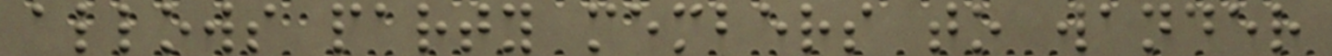allows party members to wander
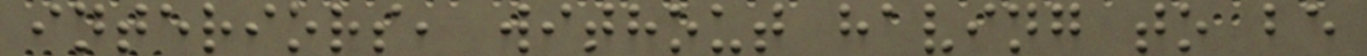interiors, without having to be
